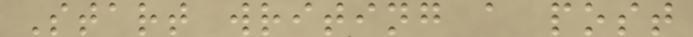Start writing a post
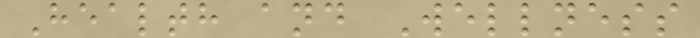Health and Wellness
